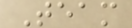Team
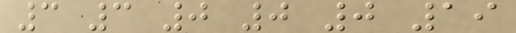3 3 0 0 0 19
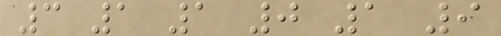3 1 1 0 1 9
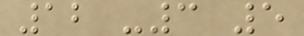12 -3 5
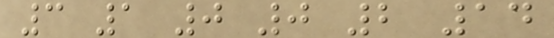3 1 0 0 2 14
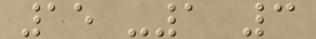15 -1 3
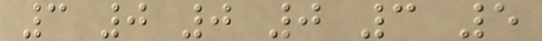3 0 0 0 3 5
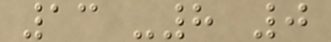13 -8 0
